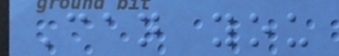Can you
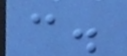c.
